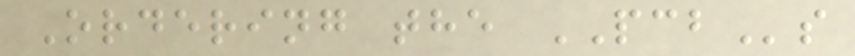Ordering the PCBs
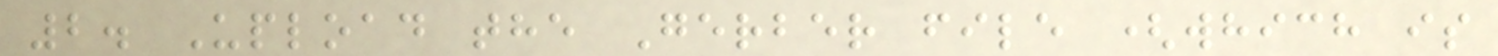2. Upload the Gerber file (which is
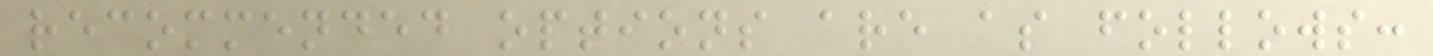recommended options are as follows:
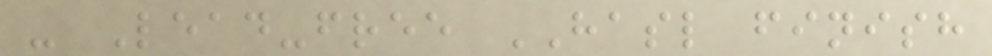- Lead-free HASL finish
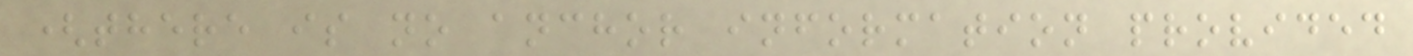(there is no anchor information provided
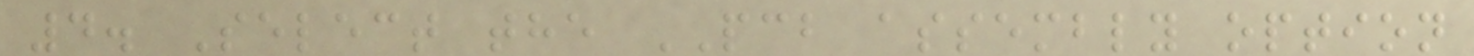4. Select the PCB assembly option
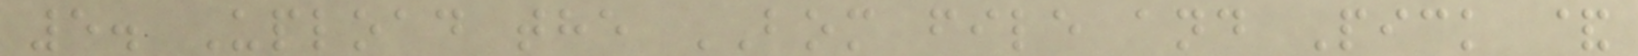5. Upload the BOM file and Pick &
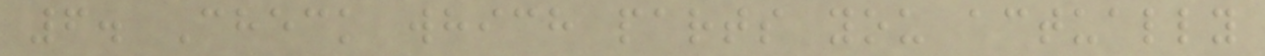6. Check which parts you actually
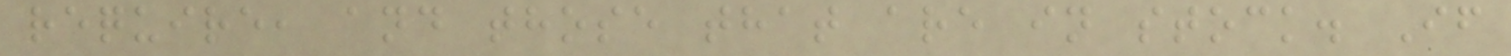require, and those that are in stock. If
